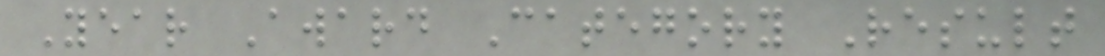Year Award Category Result
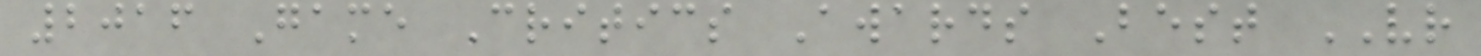2016 Game Critics Awards Best VR
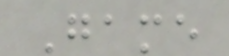Game
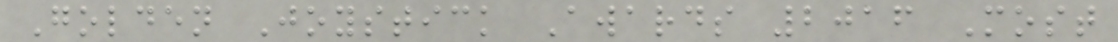Golden Joystick Awards 2016 Most
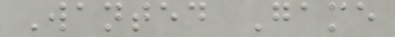Wanted Game
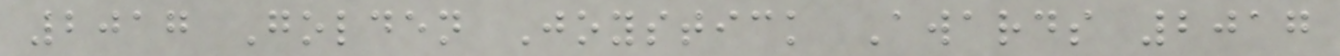2017 Golden Joystick Awards 2017
